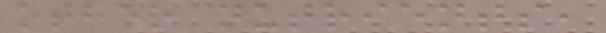other nutrients,
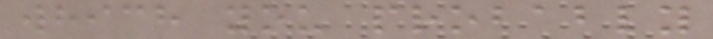which you probably
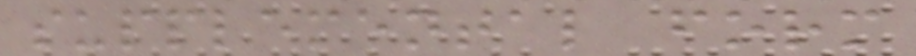supplemental form
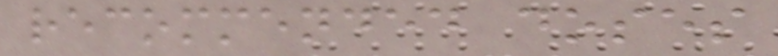recommended doses
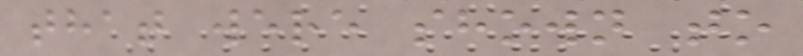that were shown to
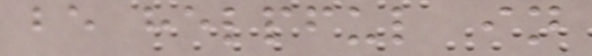be helpful in
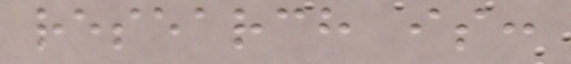research is:
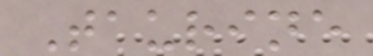Taurine
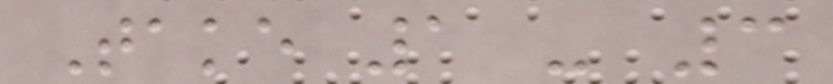Take 1 - 3
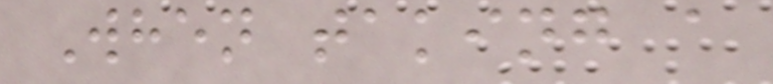When taking a
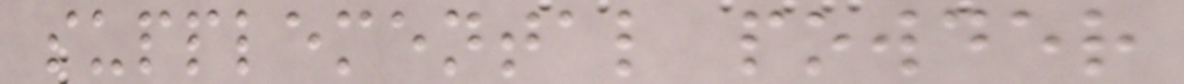supplemental powder
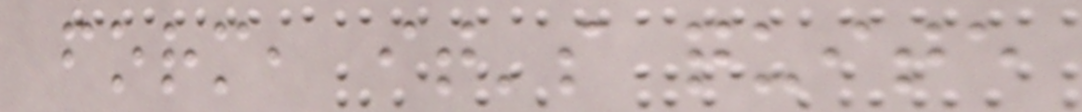form, it's quite
